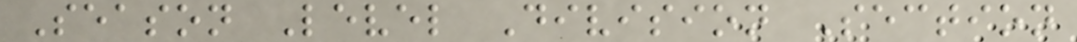Season Level Division Section
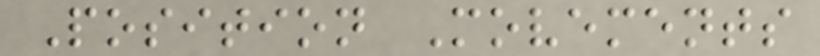Position Movements
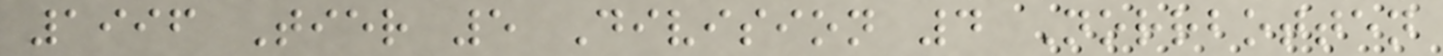1996 Tier 5 Division 4 Norrbotten
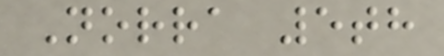Norra 5th
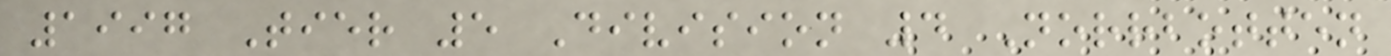1997 Tier 5 Division 4 Norrbotten
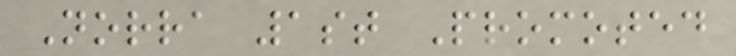Norra 1st Promoted
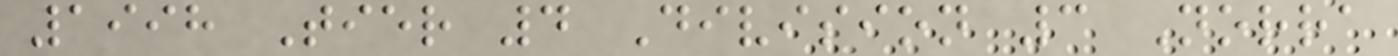1998 Tier 4 Division 3 Norra
